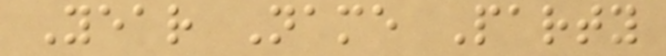Year Name Party
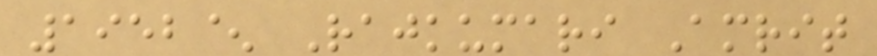1952^ Rajkumari Amrit
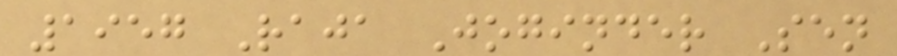1957 Raja Joginder Sen
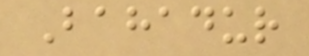Bahadur
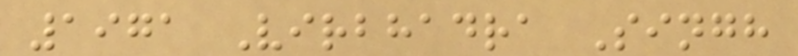1971 Virbhadra Singh
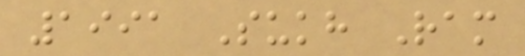1991 Sukh Ram
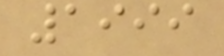1999
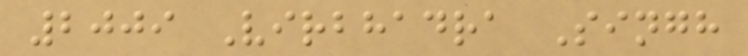2009 Virbhadra Singh
